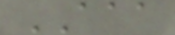AAA
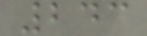243
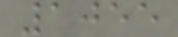1055
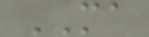MA
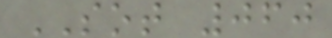SOT 060
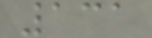131
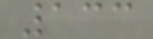133
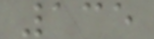135
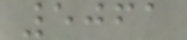5061
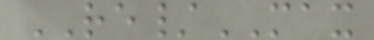RE/MAX
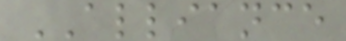ALLIANCE
